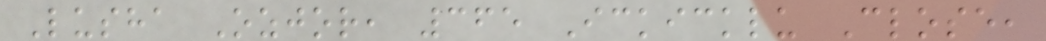Lusha Ozjor, 365 Ickicklu Close,
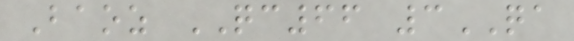Baoz QC66 3QA
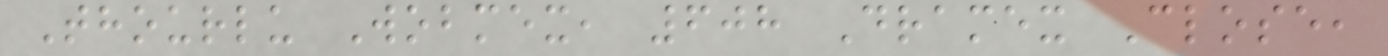Thourlu Wobmex, 608 Dramex Close,
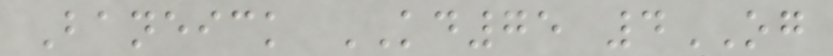Baneick KD75 4OG
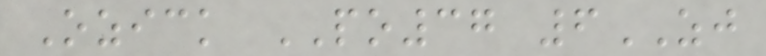Ozick PO37 6ZJ
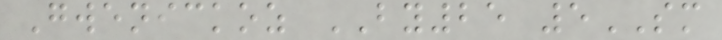Gwenickoz BY25 5SM
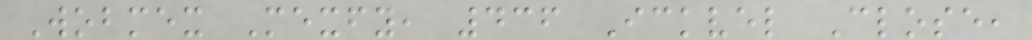Wobmex Mexfy, 436 Ickvel Close,
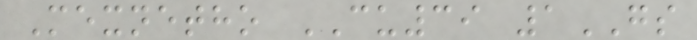Mexnetho CU39 1GS
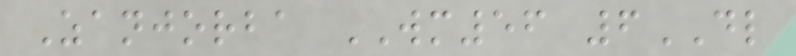Zanjorba WM56 6DL
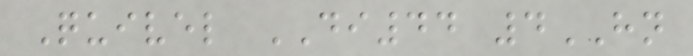Quivel DI44 4HN
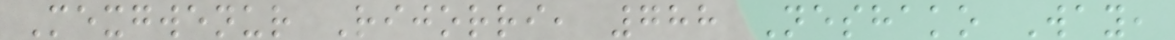Mexgwenur Rijorri, 788 Neshako Way,
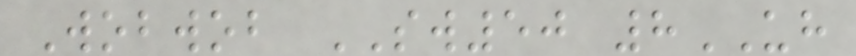Wobwob SW50 8UH
